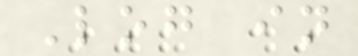Log in
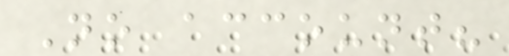No account?
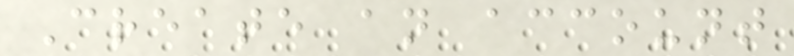Create an account
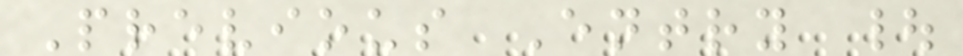Previous Entry |
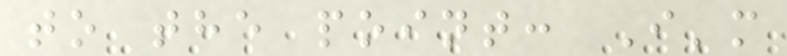to the point: I'm
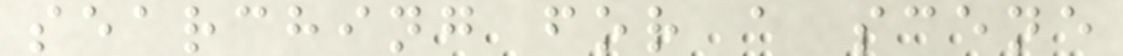searching for a scene
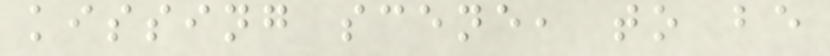kissing scene, to be
